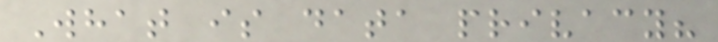What is data privacy?
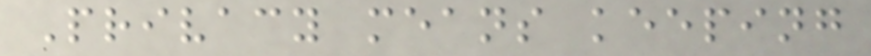Privacy means keeping
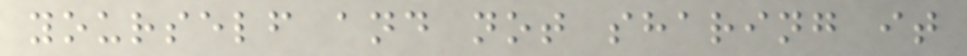yourself and not sharing it
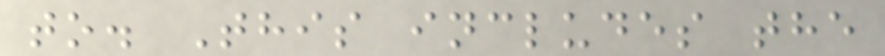to. This includes the
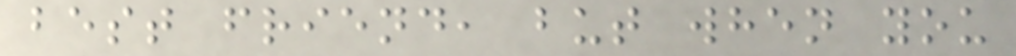best friend, but when you
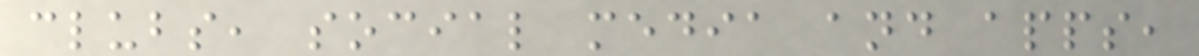clubs, social media and apps,
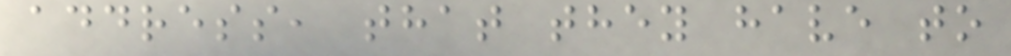address, that they have to
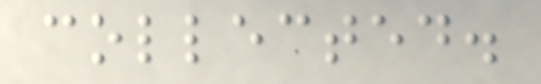collected.
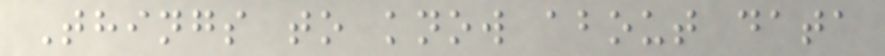Things to know about data
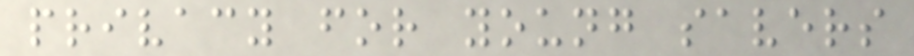privacy for young savers
